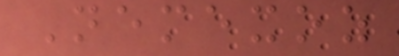Nemexoz
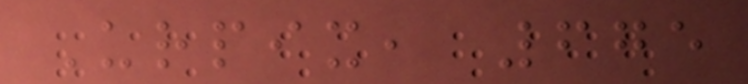Urpix, 675
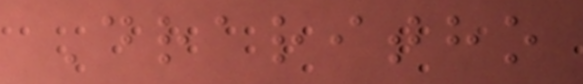Draritho
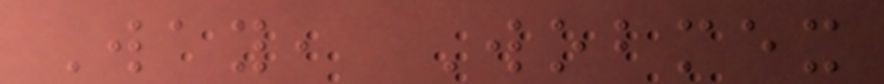Way, Wobmex
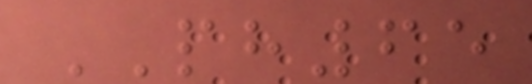PH65
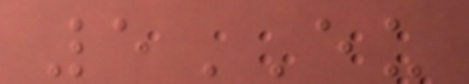5EU
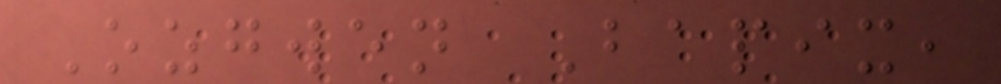Ozgwen Bapix,
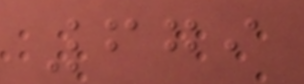679
